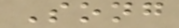Song
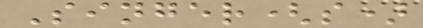Singer(s)
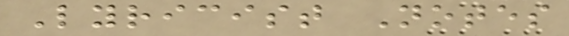Lyricist Notes
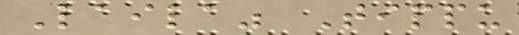Laila" Tippu
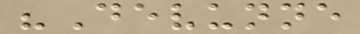"Devunne
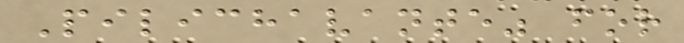Pilichavante" for
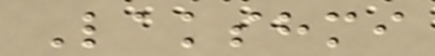Lakshmi
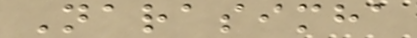Narasimha
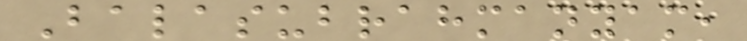Balasubrahmanyam,
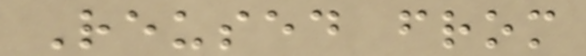Reused from
